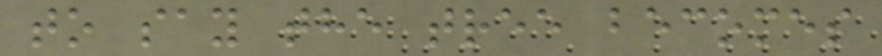to say the tree becomes
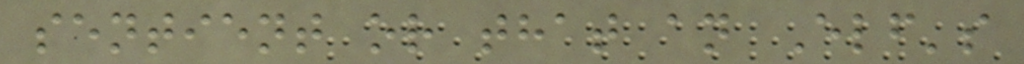sentient or that an Elf's
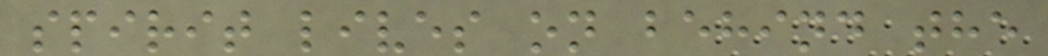spirit lives on behind the
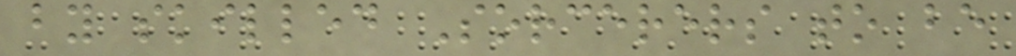by skilled Sorcerers to be
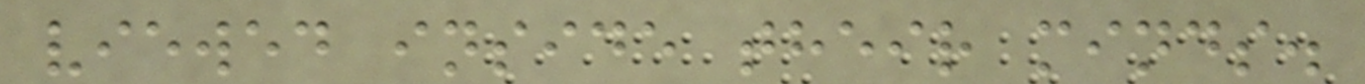viewed inside their minds.
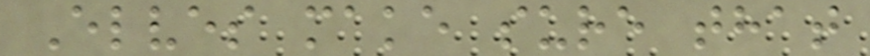Elves make sure that
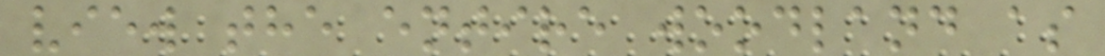view the entire woodland as
